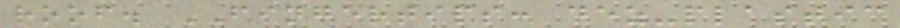roof. FINGERTIPS: dez-plastic
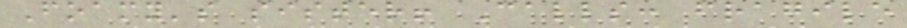Foamy's sister! Calls: fragile
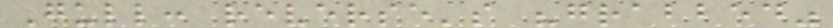Gull: reverse's "grabbed"
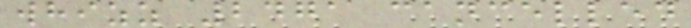whizz 2471 cancelled
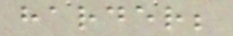harder;
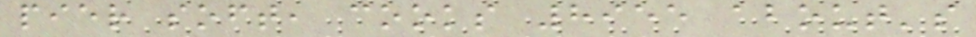pier soft, cooks 8955 about's
